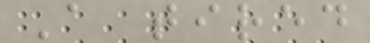A tired
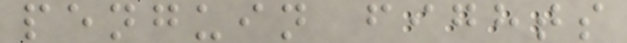penguin fights
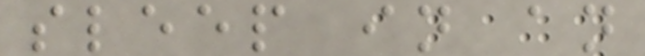sleep in an
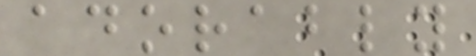adorably
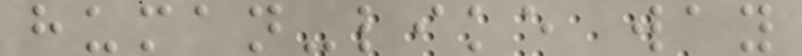human-like way
